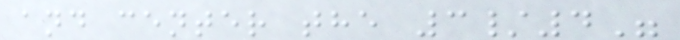and center the 3/4"
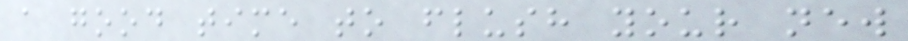a good time to flush your new
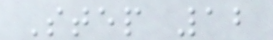Step 12
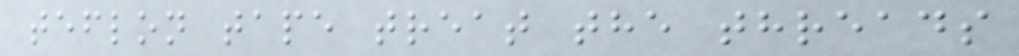teflon tape treat the threads
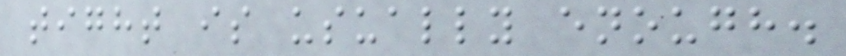tight is usually enough.
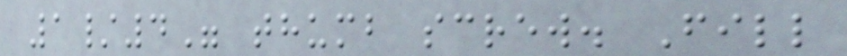1/4" thumb screw. Fill
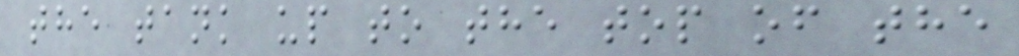the tank up to the top of the
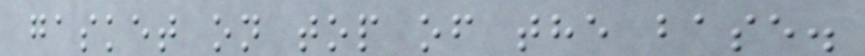gasket on top of the base.
